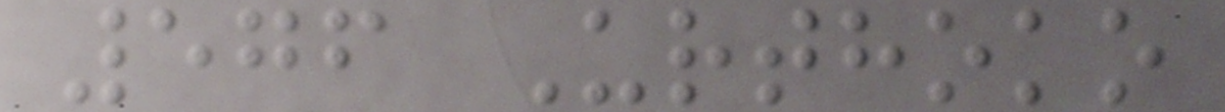576 Urthoko
